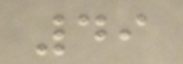49
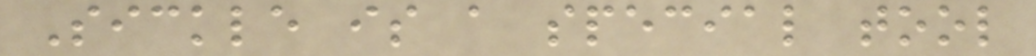Sickle is a special tool
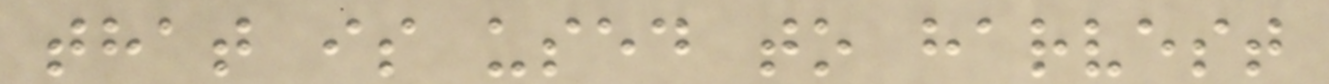that is used to harvest
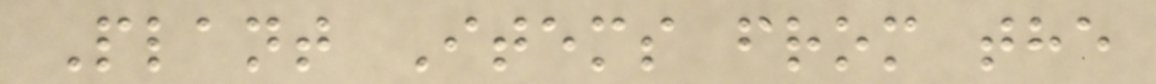Plant Items from the
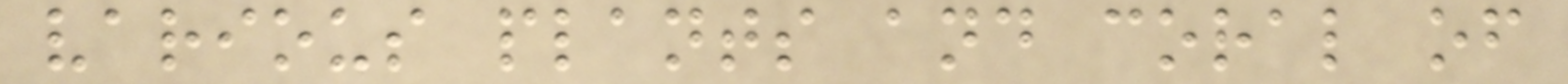various plants and coral of
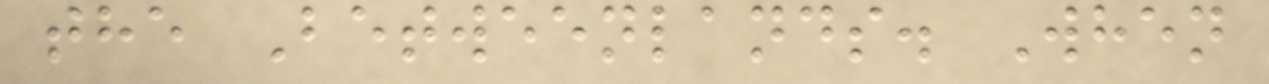the Betweenlands. When
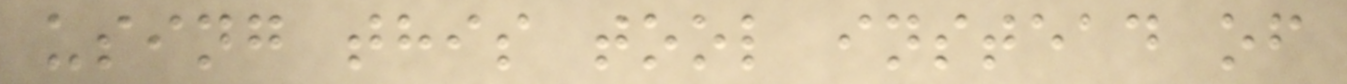using this tool instead of
